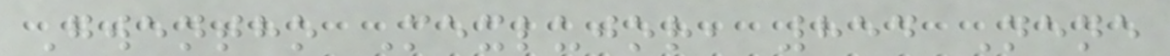Gwentho Mexlujor, 854 Nene
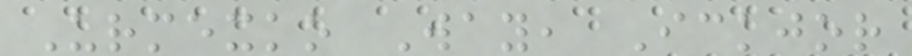Urmexko Way, Ickjor
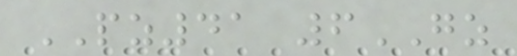PZ41 6GZ
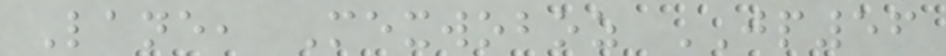Lane, Mexwoboz JP56
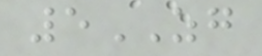5ZG
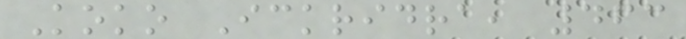Koko Ickridra, 463
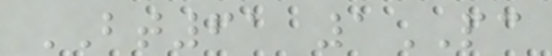BT61 1PC
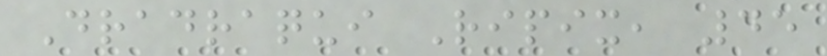Dradraqui Ripix, 45
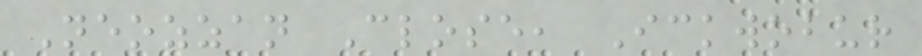Neozzan Close, Ickwobur
